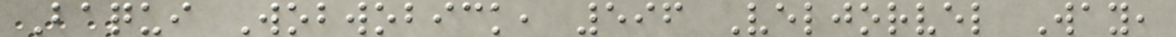Baqui Wobwobick, 596 Veljorvel Way,
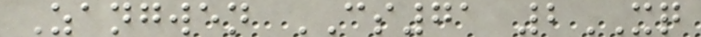Zangwen CS71 2XQ
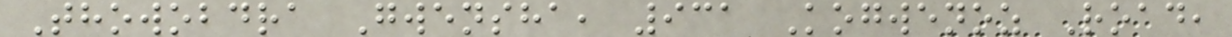Thowobdra Gwensha, 931 Kogwenoz Road,
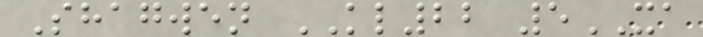Shagwen KL22 5XA
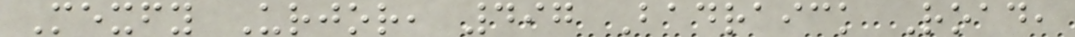Mexfy Urjor, 497 Badraick Road,
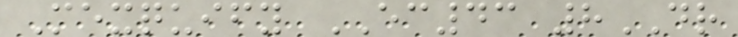Mexquify EC43 8DR
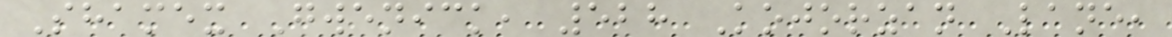Shamex Gwenick, 528 Kojorzan Lane,
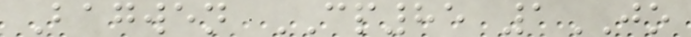Bagwen CP85 1JO
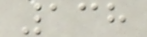138
